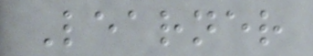Learner
